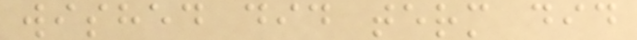wished did term did
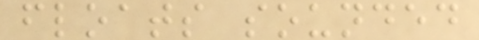floats sounded
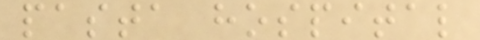pasta hospital
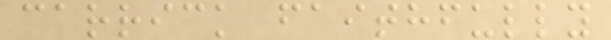carrick faithfully
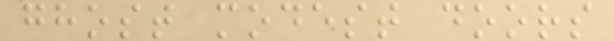ghost modest doors
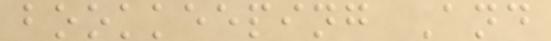bookkeeping And
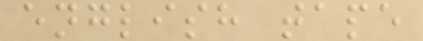english tape
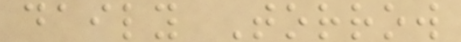daily Torrow
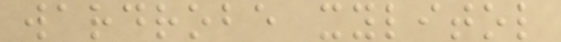wardrobe xylitol
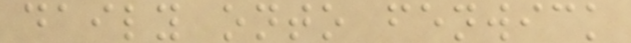daily onto fenwick
